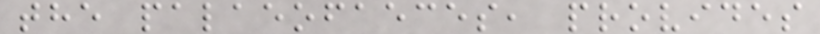the palaeofaeces, provides
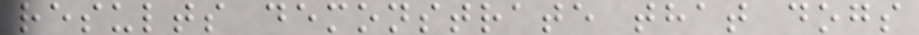results demonstrate that dogs
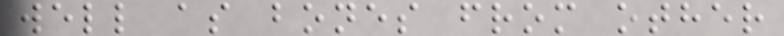well as bones from other
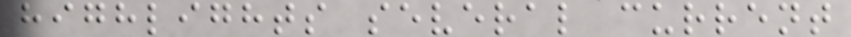highlights several current
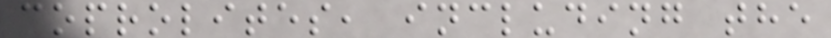coprolites, including the
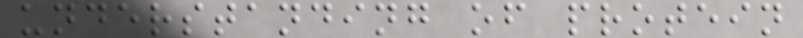understanding of protein
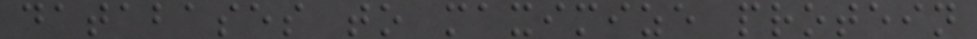databases to maximize protein
